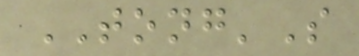TONG'S
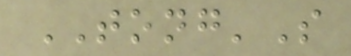TONG'S
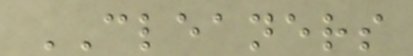CLEANERS
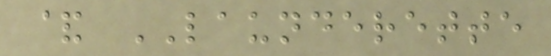& LAUNDERETTE
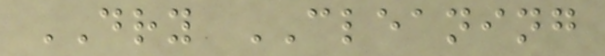DRY CLEANING
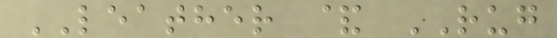LEATHER & RUG
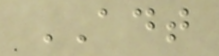ADT
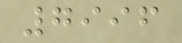7996
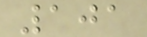101
